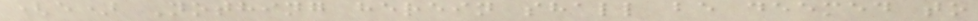(e) Nothing herein shall be deemed to
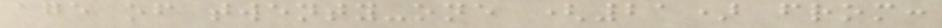age of twenty-one (21) from:
